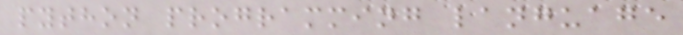python programming language
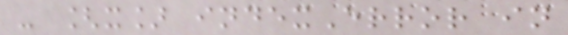- [x] indexError in
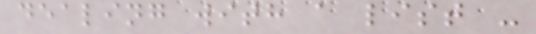dealing with a list -
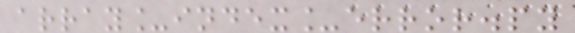array_index_error.py
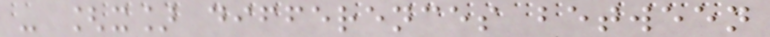- [x] differences between
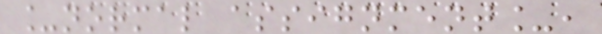_normal assignment_,
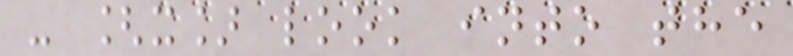- [x] look into the
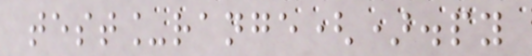test_range().py
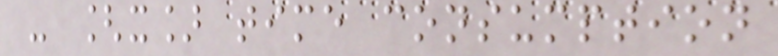- [x] time consumption
